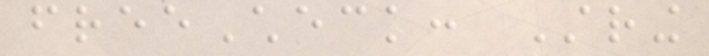freeCheck: String
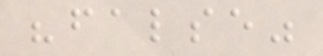"false"
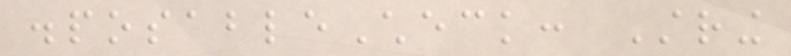disposableCheck: String
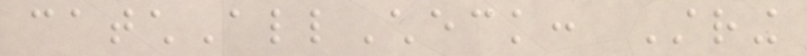catchAllCheck: String
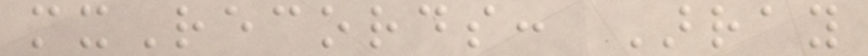mxRecords: Array
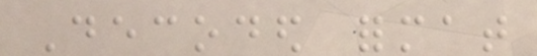Decoded format
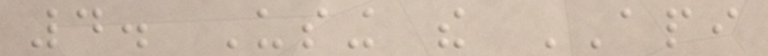4. Using the API
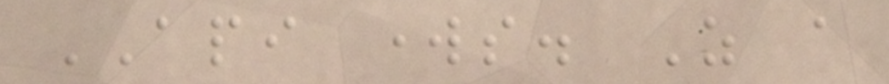API works. As a
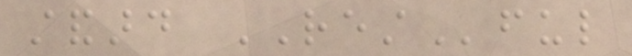standard RESTful
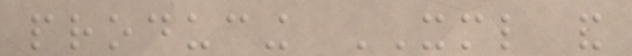producing XML and
